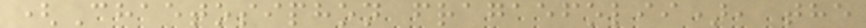(Chaetosiphon fragaefolii), the
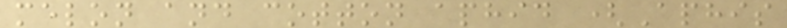melon and cotton aphid (Aphis
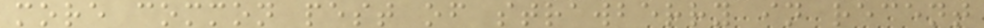more common pest of strawberry in recent
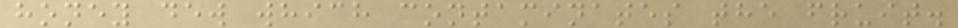honey dew which contaminates the fruit.
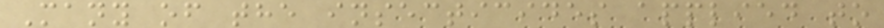Many of the insecticides applied to
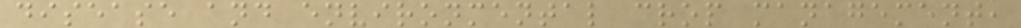disease and environmental crop management,
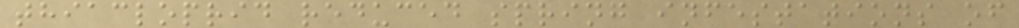thiacloprid reduced spring infestations of
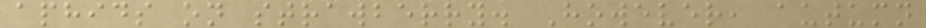aphids on strawberry. However, autumn
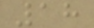18
